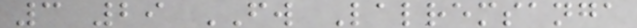3 29 FW Lalremsanga
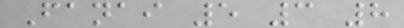Fanai 5 3 8
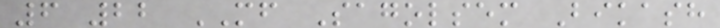6 22 MF Sagolsem Bikash
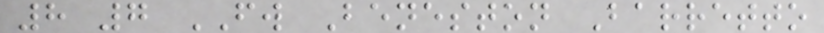8 7 FW Beneston Barretto
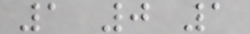1 0 1
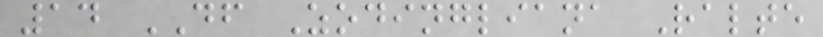14 DF Zodingliana Ralte
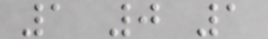1 0 1
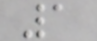1
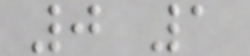0 1
